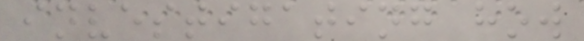investigating how
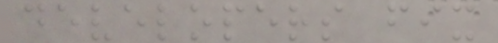developers fix
